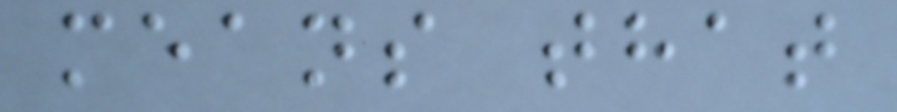means that
